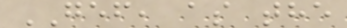GEF, as the
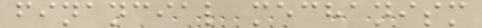financial mechanism
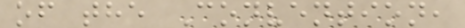of the Convention,
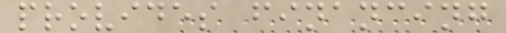provides financing
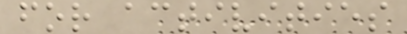for activities
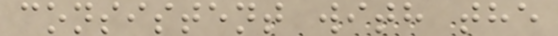consistent with the
